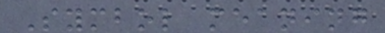Symbol meaning
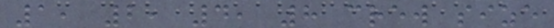1, 2, 4, 8 crew size
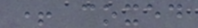+ coxed
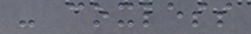- coxless
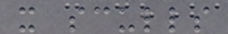x sculls
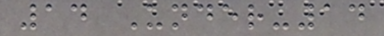14 Under-14
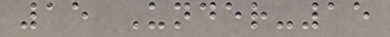15 Under-15
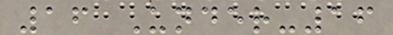16 Under-16
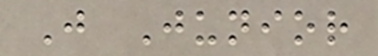J Junior
